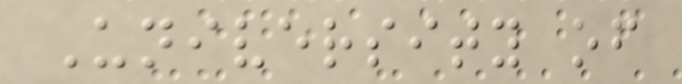University of
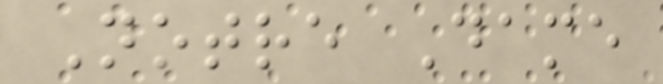Notre Dame
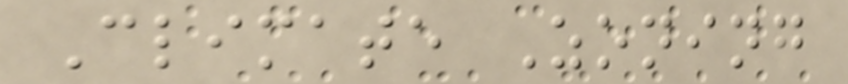Climate Zoning
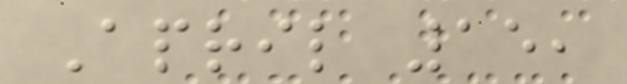April 15,
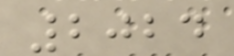2024
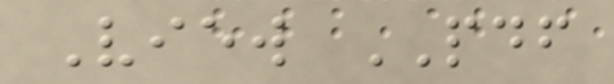View PDF
